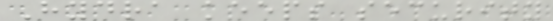Hydra keeps security
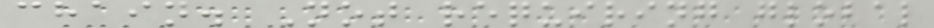chain. Not requiring global
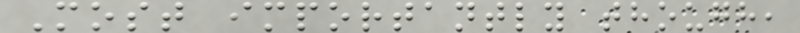Most importantly though,
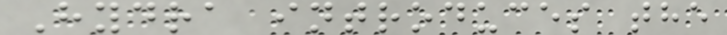Hydra introduces the
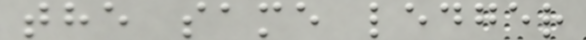the same ledger
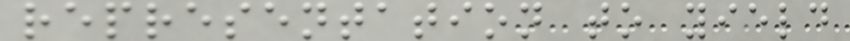representation to yield
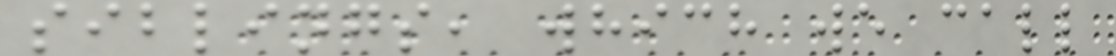siblings, which we call
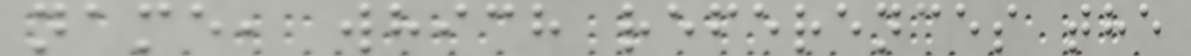name, which references the
